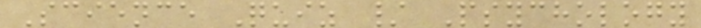Science Quiz / Psychology
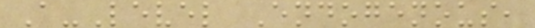A-Level Endogenous,
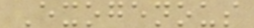Exogenous
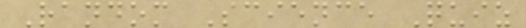Random Science Quiz
